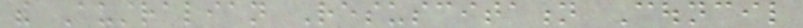the Australian Resuscitation Council
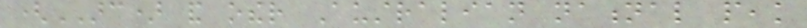(ARC) and other Australian national peak
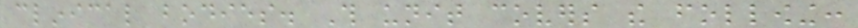clinical bodies. This unit covers the following:
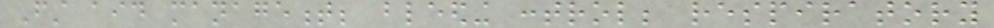First aid management; bleeding control; respiratory
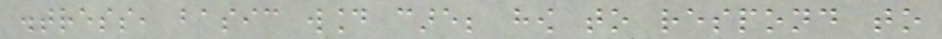distress, basic wound care; how to respond to
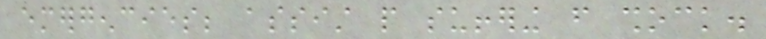emergencies; assist people suffering from shock.
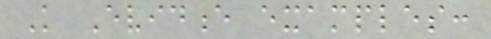Knowledge Evidence examples:
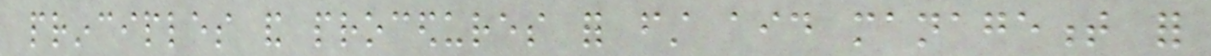principles and procedures for first aid management for
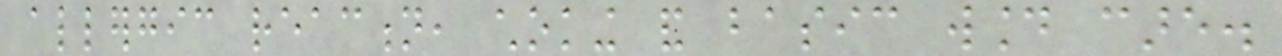allergic reaction, choking and basic wound care.
